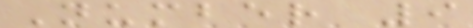Number 9
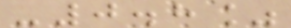-0.8%
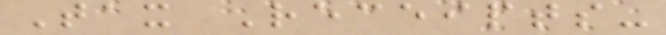Tax Receipts-
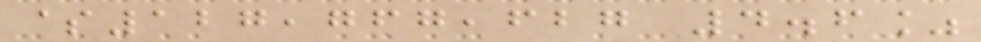$127,767,627 4.6%
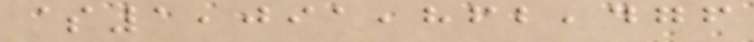$1,091,862,476
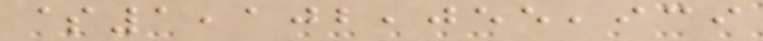$1,102,055,939
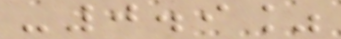-0.9%
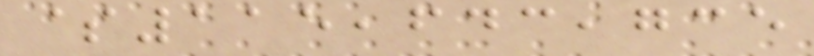$115,643,735
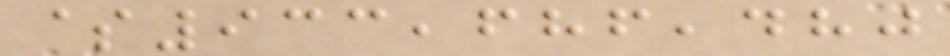$933,686,480
